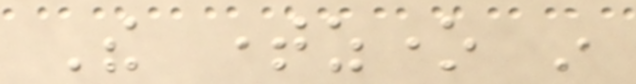The timezone in
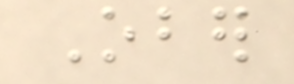Ober
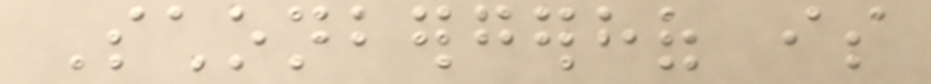Schonbergerhof is
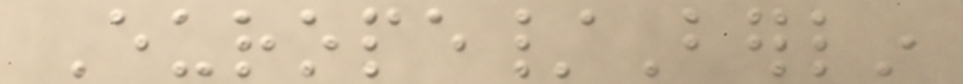Europe/Berlin
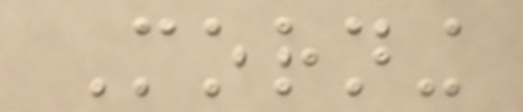Morning
